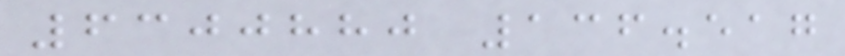6300880 136.517
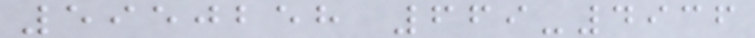5950258 669-4936
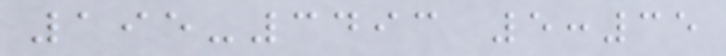195-3493 5:35
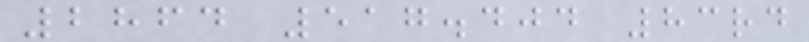2864 517.404 83rd
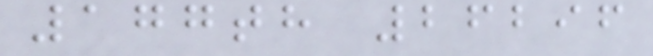177th 26296
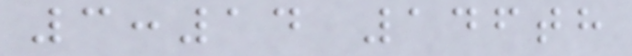3:14 146th
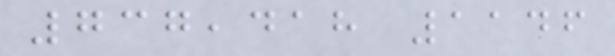737,418 1146
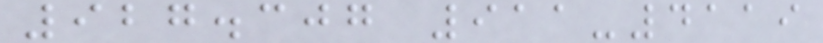927.307 911-4119
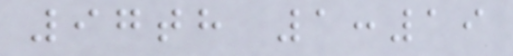97th 1:19
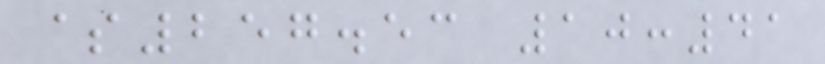$257.53 10:41
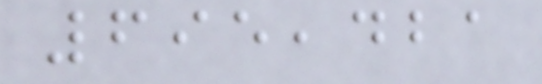695,421
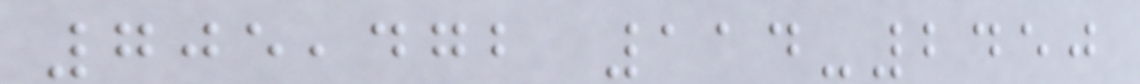705,472 114-2450
